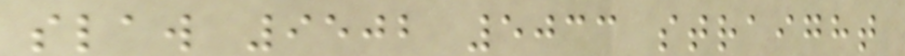slaw 9502 5033 straight
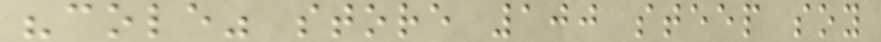"cole" store 100 steep soy
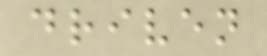driven
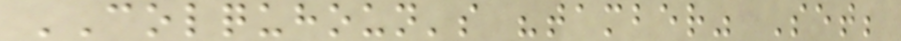COLQUHOUN's "tamber" Set;
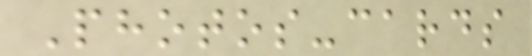Photos-cards
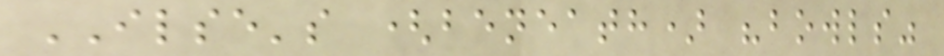ILSE's (beneath) "bowls"
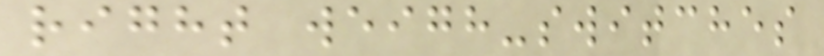right weigh-switches
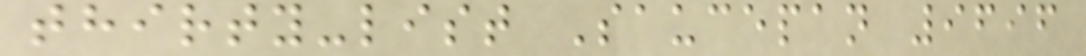thirty-list Saucepan 9696
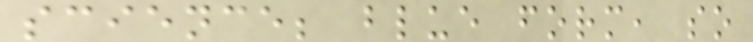science; blue form, so
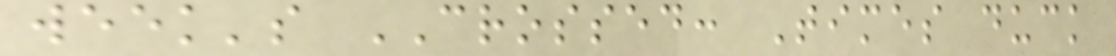week's CROSSED: Times duck
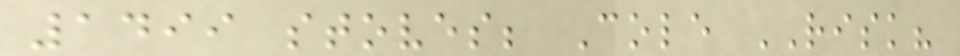1499 stoves; Cole RISK?
